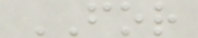FOR
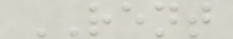RENT
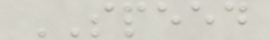SPEED
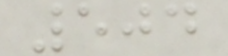504
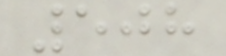508
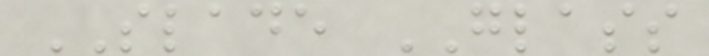SLADE GLASS
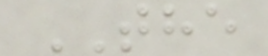THE
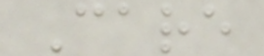Care
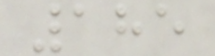185
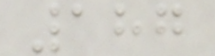187
